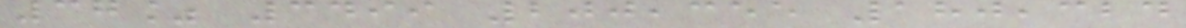37% 3499 200,355 180,324
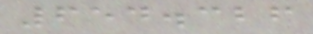654.326
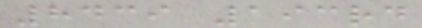8439 193rd
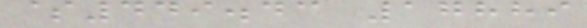$449.43 17889
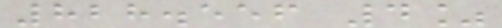828.556 4%
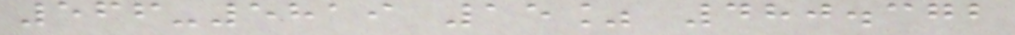566-5819 15% 480.372
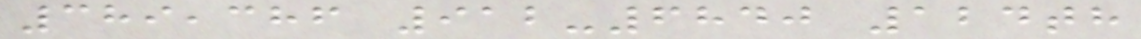389,386 912-6840 124th
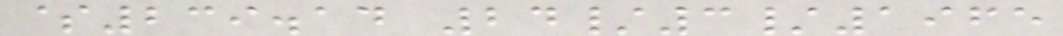$239.14 24/3/1965
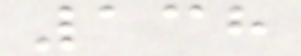138
